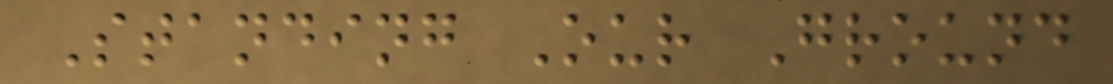Standing Our Ground
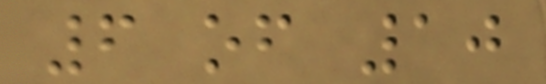6 of 10
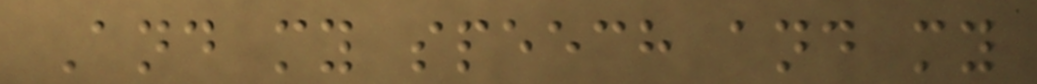And my speech and my
